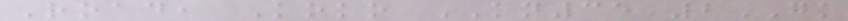Road, Koko KN35 2GK
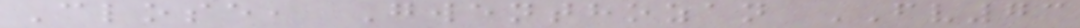Close, Gwenthozan FV73
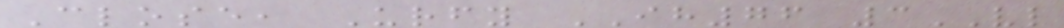Close, Urfy IH76 3VL
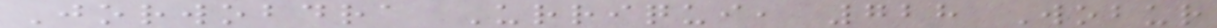Jorwobdra Urriqui, 728 Wobur
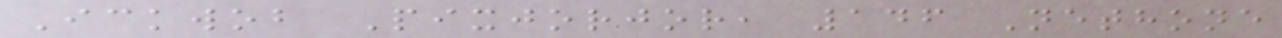Ickwob Pixjorjor, 146 Nethone
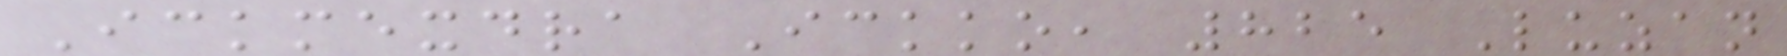Ickmexdra Ickko, 825 Luzan
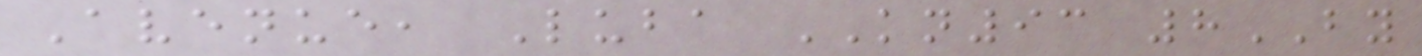Avenue, Luba KN93 8BY
